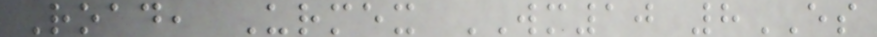Road, Urmex WM10 8ES
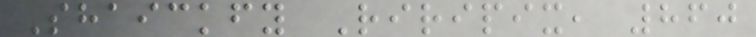Shaickfy Riripix, 860
